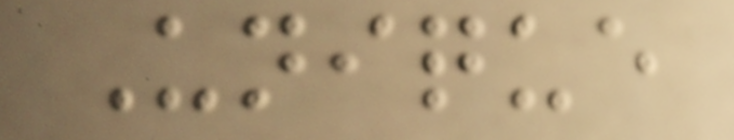Unique
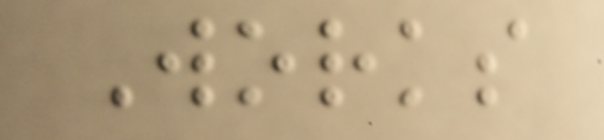Works
